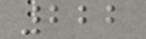222
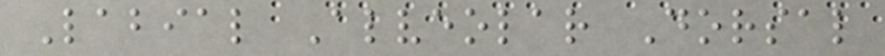Labial Alveolar Dorsal
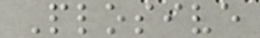Plosive
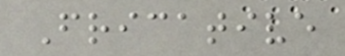Fricative
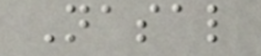Nasal
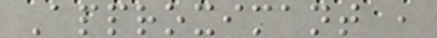Approximant ,
